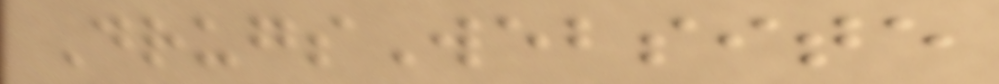DrugsWebsite
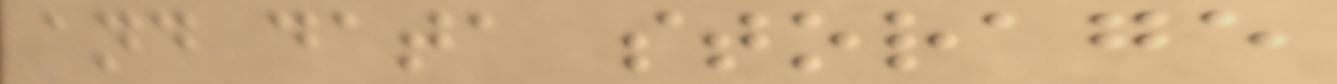and data storage
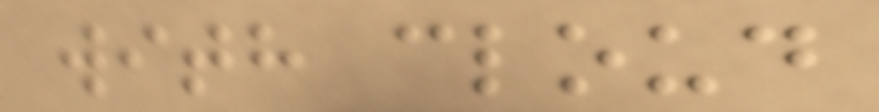with cloud
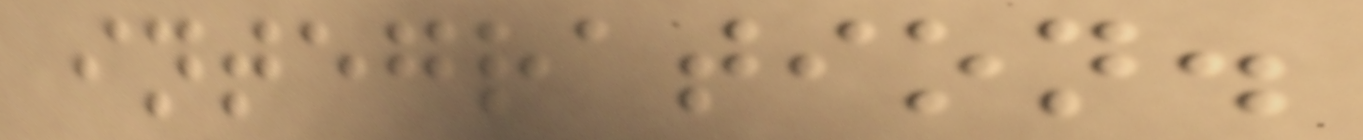integration.
